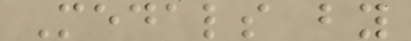Medals by
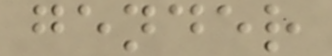gender
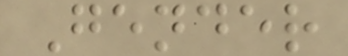Gender
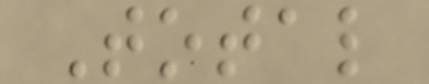Total
